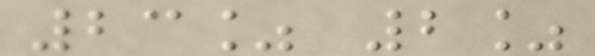23% 2%
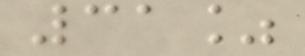31%
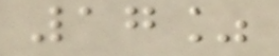17%
